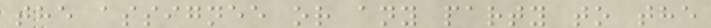the assignee or any party to the
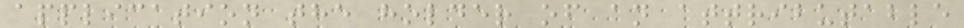application the holder of an attributable
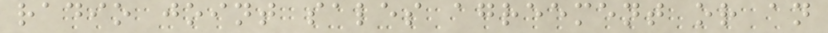radio joint sales agreement or an
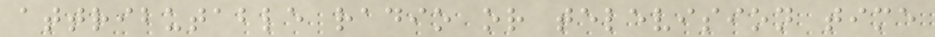attributable radio or television time
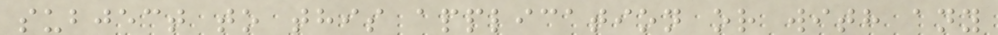subject to this application or with any
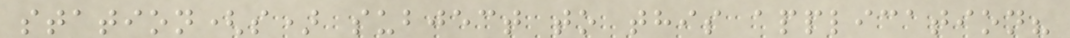station(s) subject to this application?
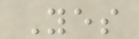Yes
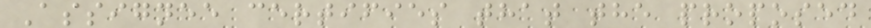Assignee certifies that the proposed
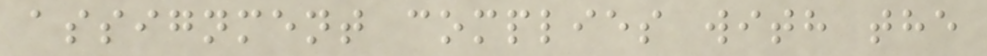assignment complies with the
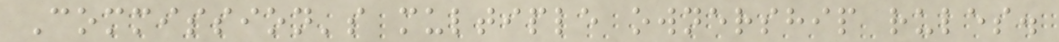Commission's multiple ownership rules.
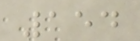154
